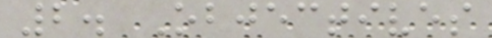2. Objectives
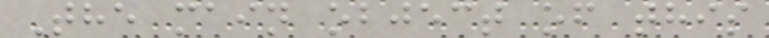The main object of this
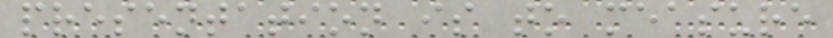presentation is to measure
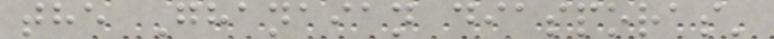the Ghanaian diasporas'
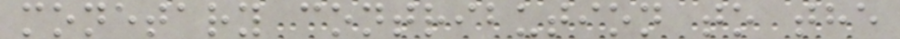monetary contribution to the
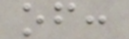of:
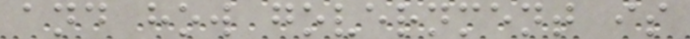and how government is
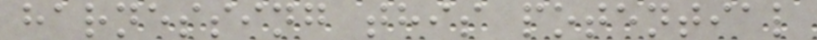harnessing this potential
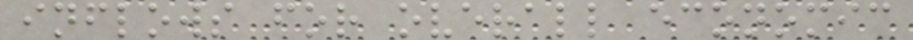inflows for overall economic
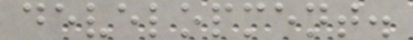development.
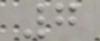7
